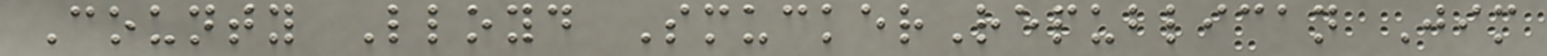County Lloyd SmuckerRepublican Jim
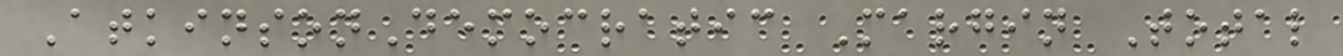AtkinsonDemocratic Margin Total
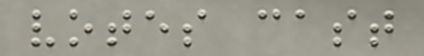votes cast
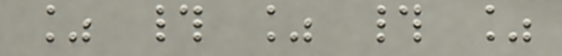% # % # %
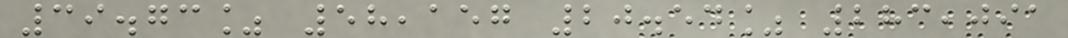39.73% 58,157 20.54% 283,091
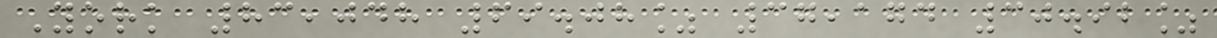York 83,048 69.08% 37,174 30.92%
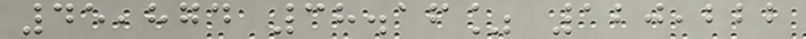45,874 38.16% 120,222
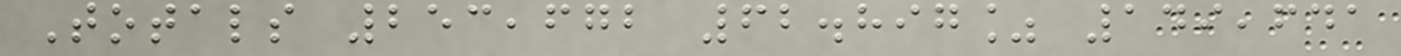Totals 253,672 62.897% 149,641
